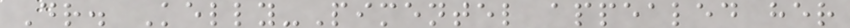Dr. Kelly-Pimentel appealed her
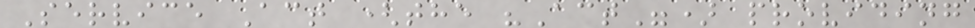Service Act (the "Act") providing
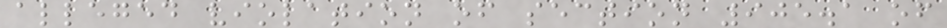alleged violation of section 905.1 of
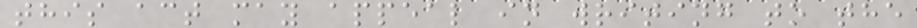this act may appeal in writing to the
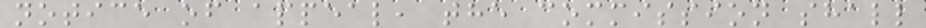notice of appeal, the commission shall
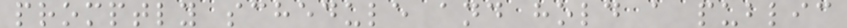promptly schedule and hold a public
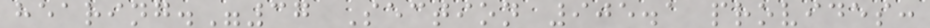hearing."37 Section 905.1 provides:
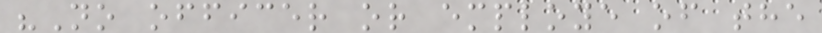"No officer or employe of the
